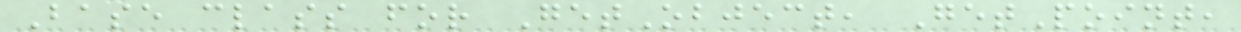Base class for GetObject, GetPoint,
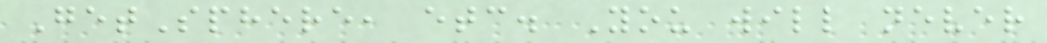GetSphere, etc. You will never
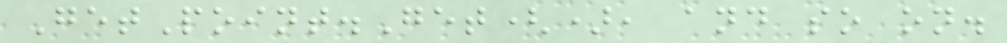GetPoint.Get(), and so on.
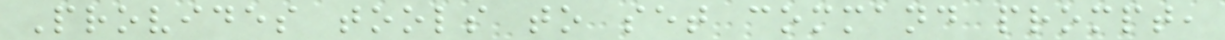Provides tools to set command prompt,
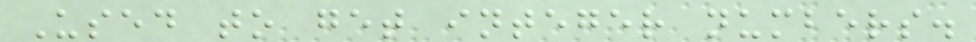Used to get integer numbers.
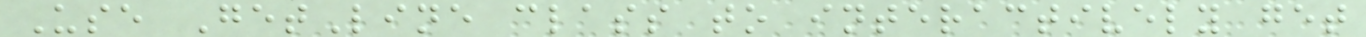Use GetLine class to interactively get
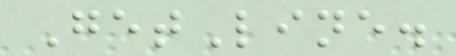GetLine.
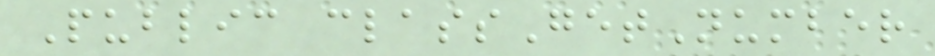Public classGetNumber
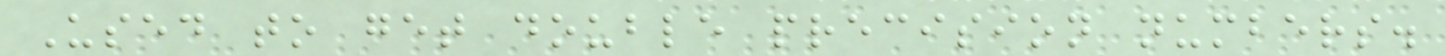Used to get double precision numbers.
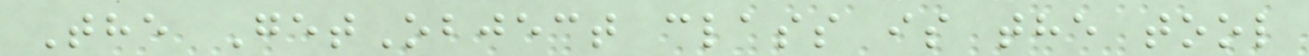The GetObject class is the tool
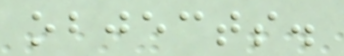objects.
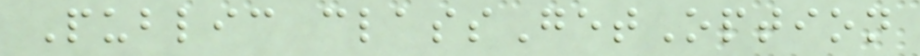Public classGetOption
